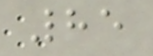85
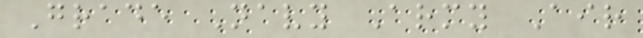Grade Navy Army Air
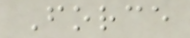Force
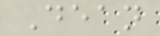Dean
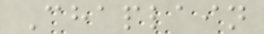Chaplain
